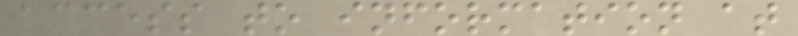access to information at
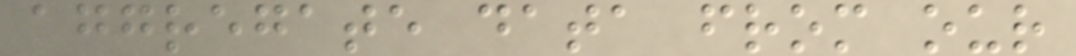aggregate data from our
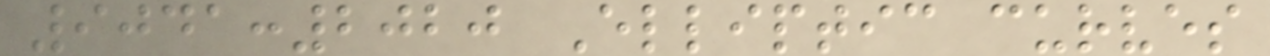9041:2020 Elliptic curves
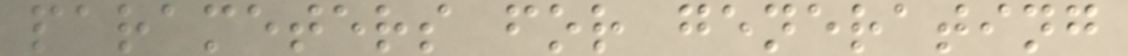parameters for generating
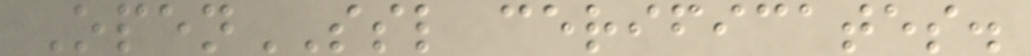OpenSSL cerificates.
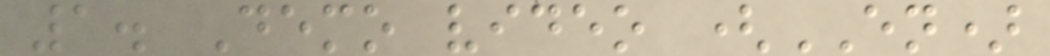1. Demo video (EN)
